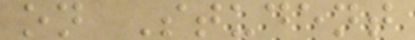on Student
